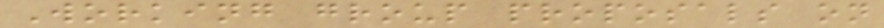Working group proposals on
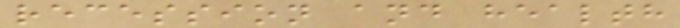recession and health
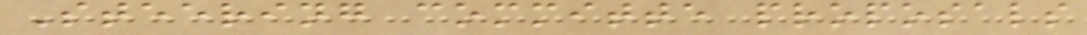Steering committe proposals
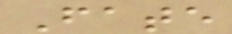Fate
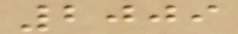2009
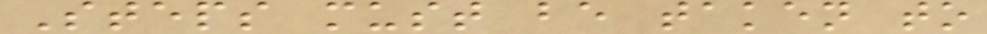Steps must be taken to
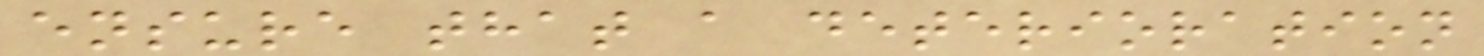ensure that a deterioration
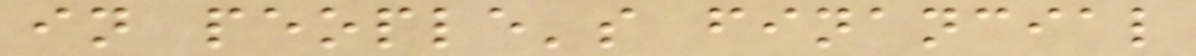in people's financial
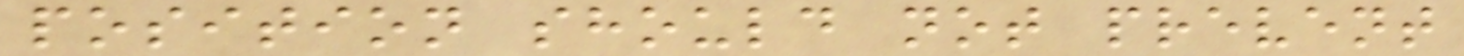position should not prevent
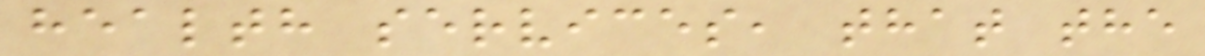health services, that the
